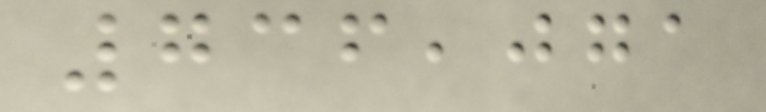736,071
